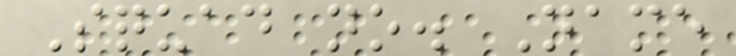Squad no. Name
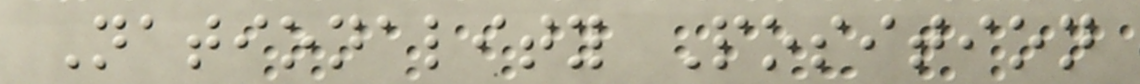Nationality Position
